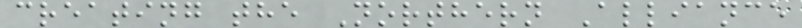creating the Northern Alliance
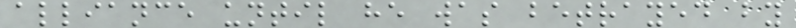alliance until he was betrayed by
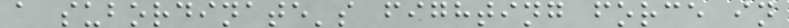a subordinate's fighting force in
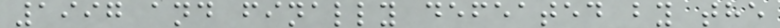1997 and finally defeated by the
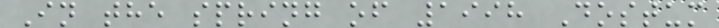In the spring of 1998 Dostum
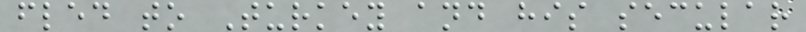fled to Turkey and his secular
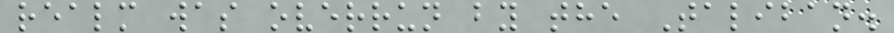realm was overrun by the Taliban.
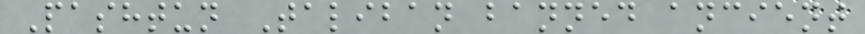Pashtun Taliban banned ancient
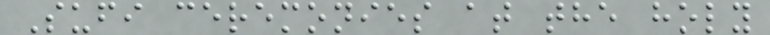Sufi ceremonies at the holy
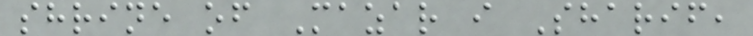shrine of Mazar i Sharif,
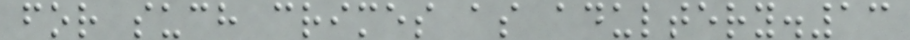for such crimes as adultery.13
